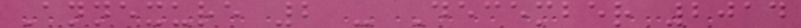Annexure 2 - December 2014
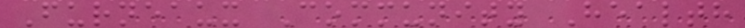Furneaux Community Health
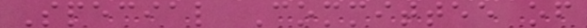Special Committee of
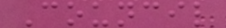Council
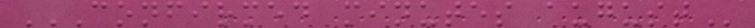CONFIRMED MINUTES AUGUST
